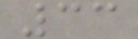33
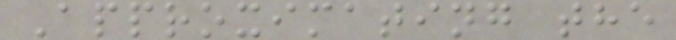Approximating the
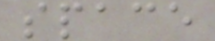space
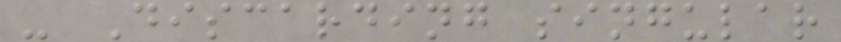- Discarding singular
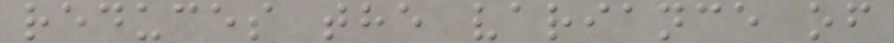reduces the variance of
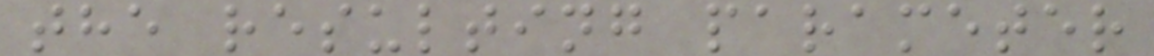the resulting parameter
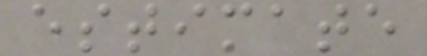estimate
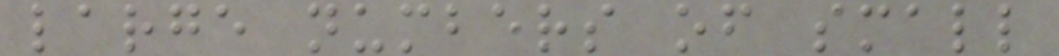large numbers of small
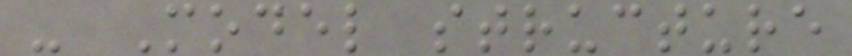- Model structure
